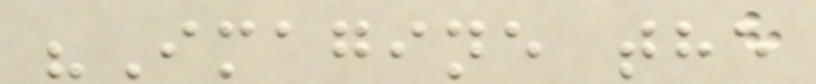"Imagine the
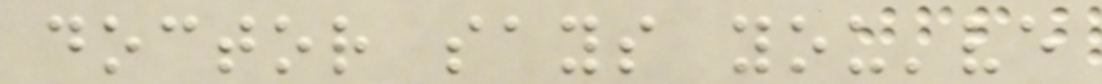doctor says you've
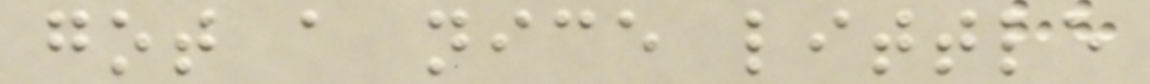got a nice little
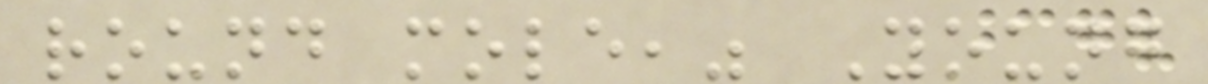round mole," Young
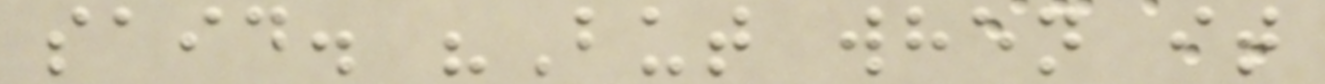said. "But when it
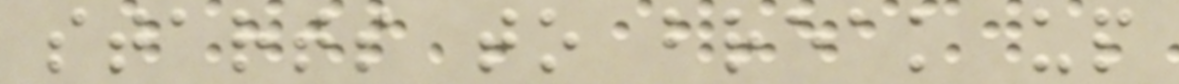starts to break up
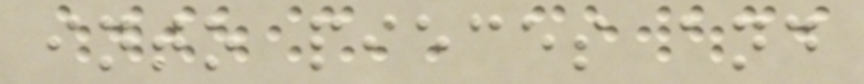into pieces and
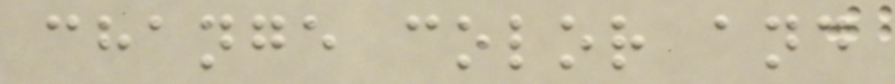change color and
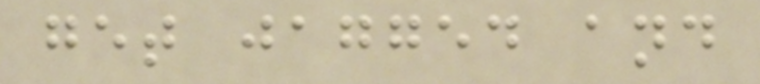get jagged and
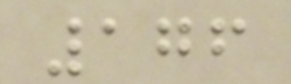176
